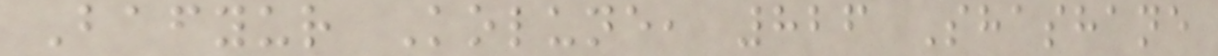Bafyur Kolune, 826 Shashane
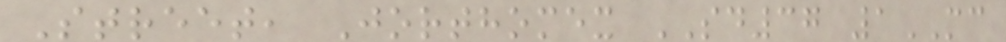Street, Jorthomex SD37 1MC
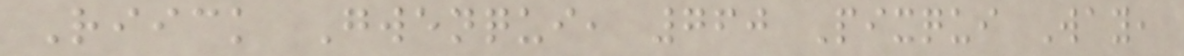Riick Gwenqui, 760 Pixqui Way,
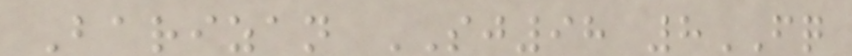Barizan SJ98 8FQ
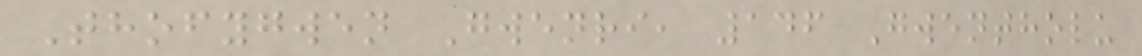Thofygwen Gwenri, 146 Gwentholu
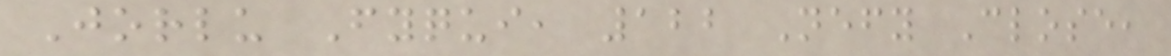Jorlu Fyqui, 122 Nefy Close,
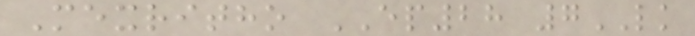Mexritho EP28 7LK
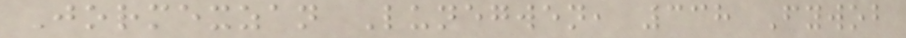Jormexzan Lunegwen, 338 Fywob
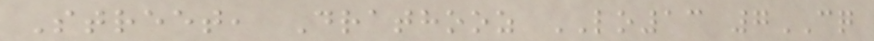Street, Drathooz LO13 7CQ
